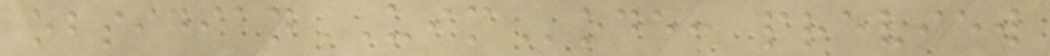obsidianUIMode: preview
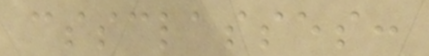cssclasses:
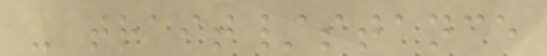- trait/stance
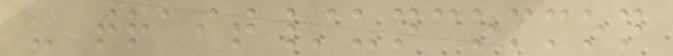- trait/uncommon
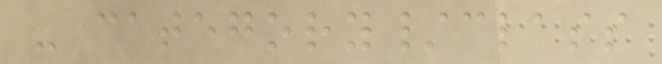- category/class
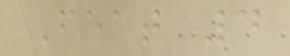Feat 4
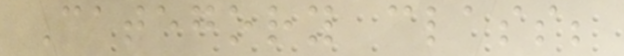Category class;
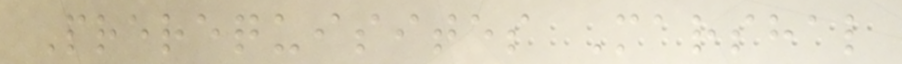Prerequisites Marshal
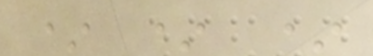* * *
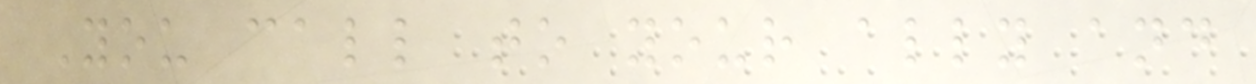You call to your ally and
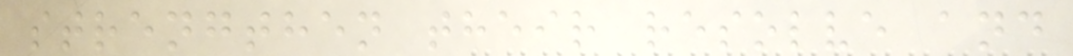strengthen their resolve and
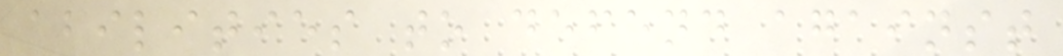abilities to defend against
